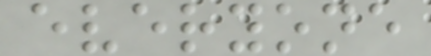everyone
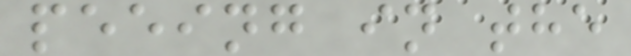peeing in the
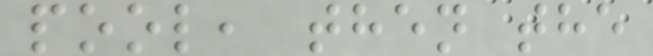pool, then the
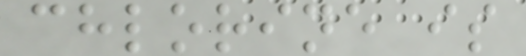chlorine is
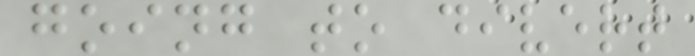going to divert
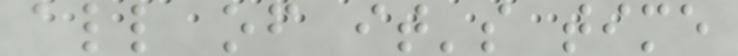all of it's time
